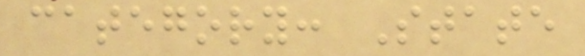category: State
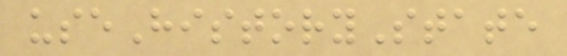useHistoryState
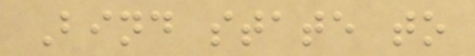Bind state to
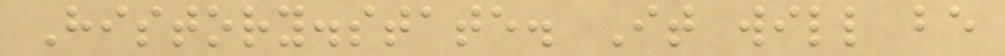History.state. It will be
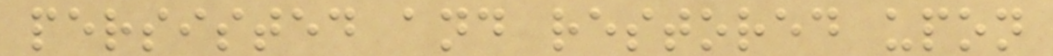persisted and restored upon
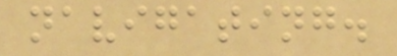navigating.
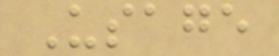Usage
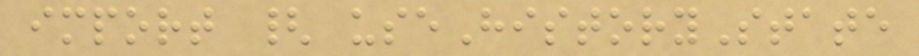import { useHistoryState
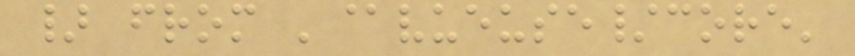} from '@vueuse/core'
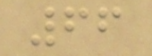66
